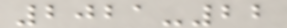2021-22
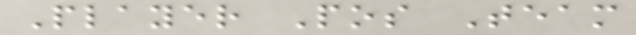Player Pos Team
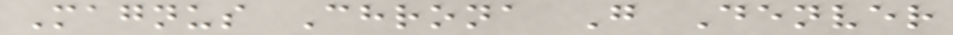Magnus Chrona G Denver
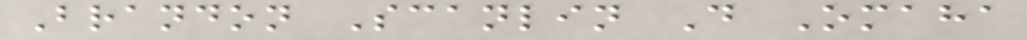Brandon Scanlin D Omaha
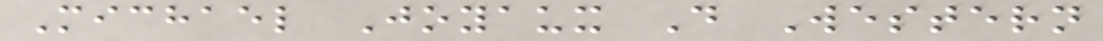Michael Joyaux D Western
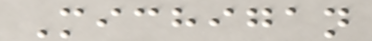Michigan
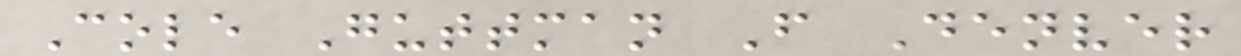Cole Guttman F Denver
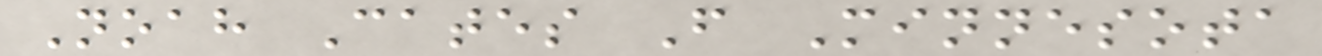Noah Cates F Minnesota
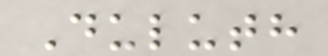Duluth
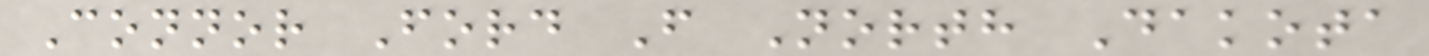Connor Ford F North Dakota
